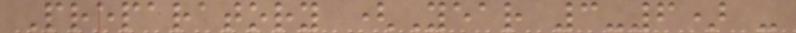Preparatory (Year 3-6) -
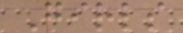Girls
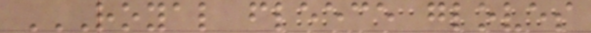ROYAL FLEECE GLOVES
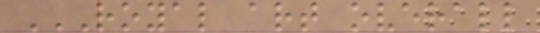ROYAL ART OVERALL
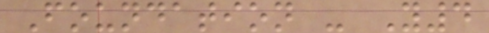Foundation - Y4
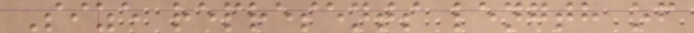Size represents length of
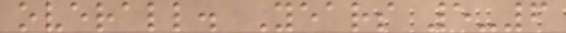overall. Years 5-6
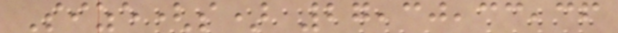Size(s) 27,30,33,36
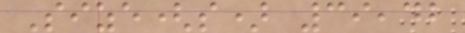Size(s) 39,42
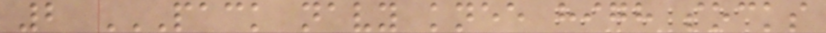2 PACK NAVY KNEE HIGH SOCKS
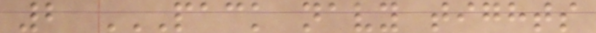2 PACK NAVY TIGHTS
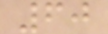60
